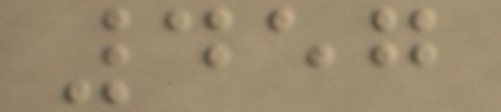457
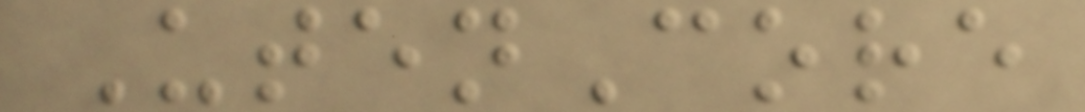UtenCore
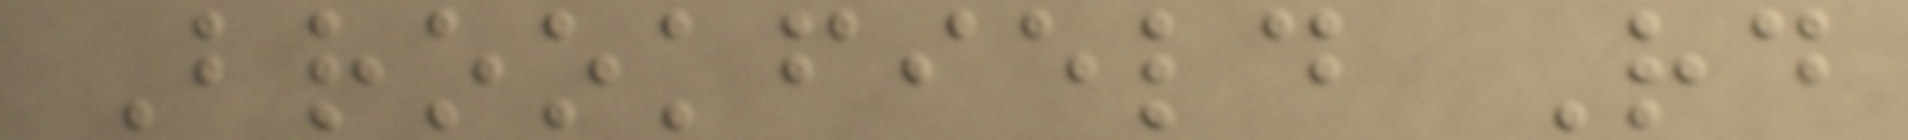Brookfield Rd
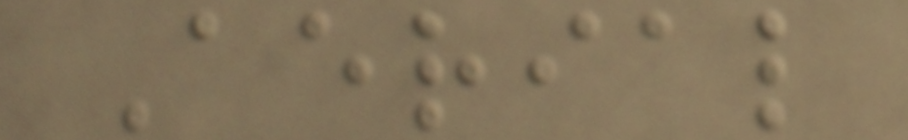Aerial
